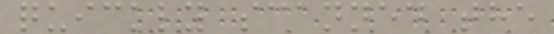quickly scanned the
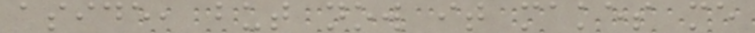aside, but now it makes me
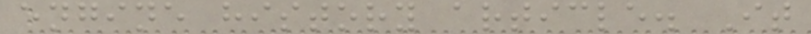engine history article. It
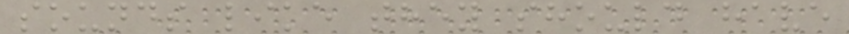sounds like they should have
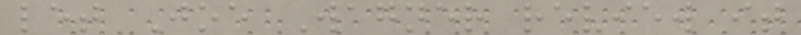let Joe Wagner review it
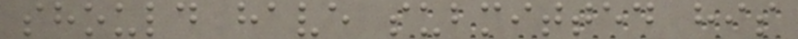should have submitted his
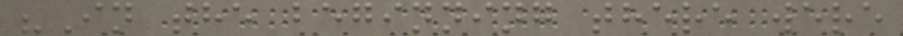"In the beginning there were
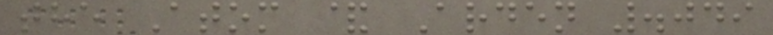the Atom & Arden .049
